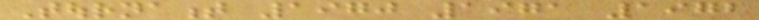Tournament 1970 1971 1972
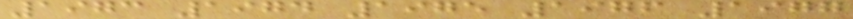1973 1974 1975 1976 1977
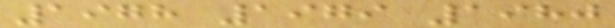1978 1979 1980
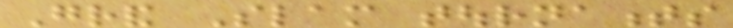Grand Slam tournaments
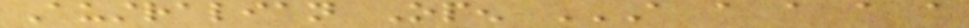Australian Open A A A A A
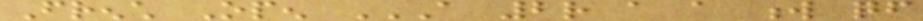French Open A 2R A A W QF
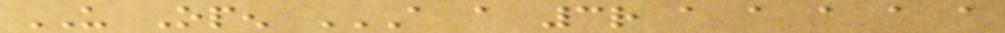US Open A A 3R A A A A A
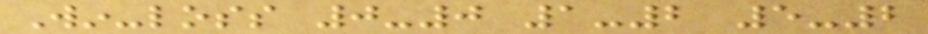Win-loss 0-0 1-2 5-2
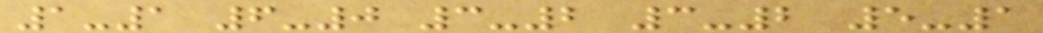1-1 6-0 3-2 3-2 5-1
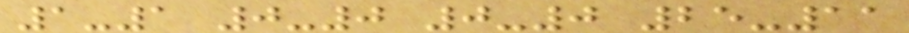1-1 0-0 0-0 25-11
